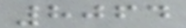8064
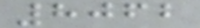8062
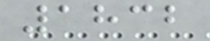1832
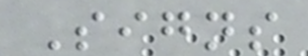Signs
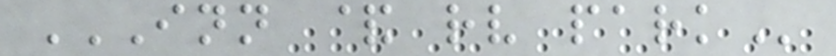INN & RV PARK
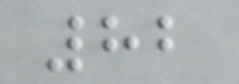82
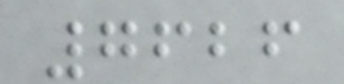7626
